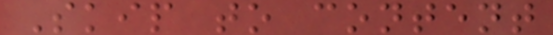Skip to content
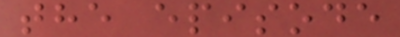the episode
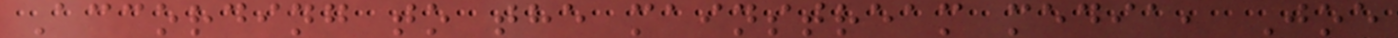According to the mainstream media, Joe
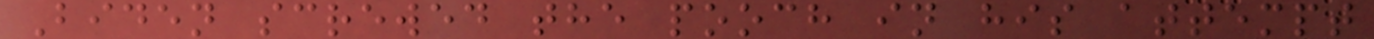Biden screwed the pooch in his attempt
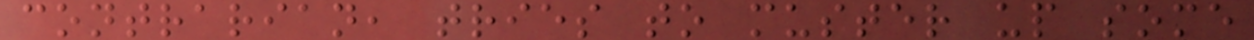contrarian, tries to muster up some
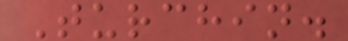Turchin.
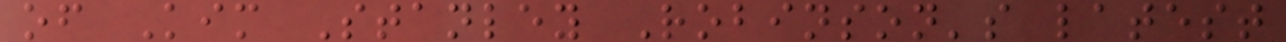of Kim Stanley Robinson's latest
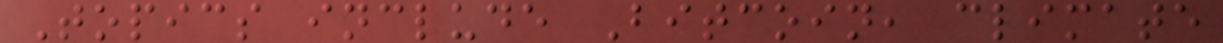Topics include Bitcoin, climate
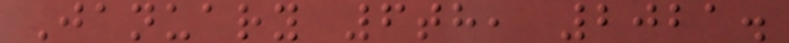January 6th, 2021.
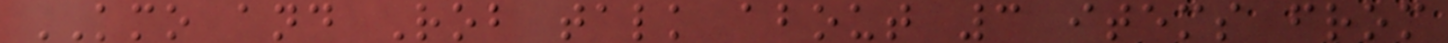KMO and Rob talk about 3 items from
